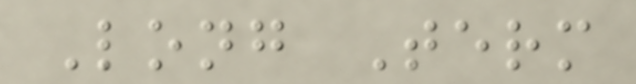Long Term
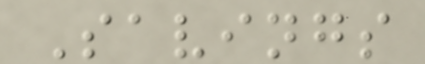Savings
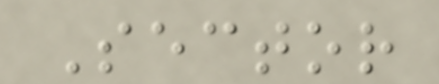Sector
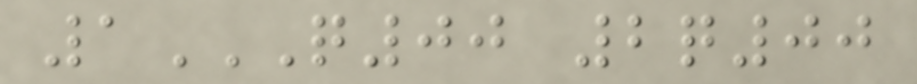1Q00 2Q00
